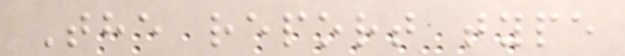The report type
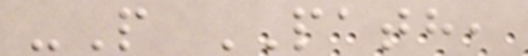-P PATH,
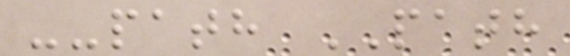--path PATH
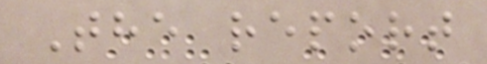The report
